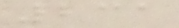231
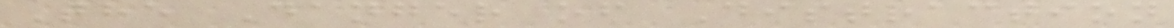The Danger of Distraction
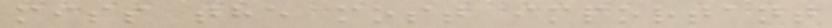miss the most important
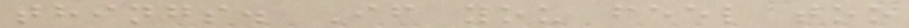things. If you feel too
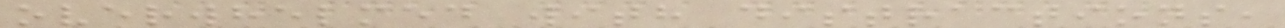overwhelmed with distractions,
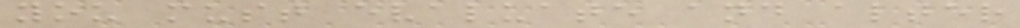you must evaluate and alter
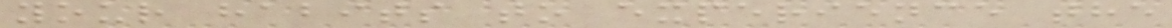your habits to experience the
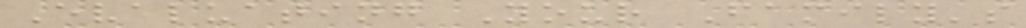Evaluating Your Family's
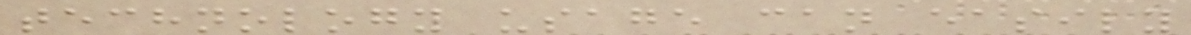technology usage can easily
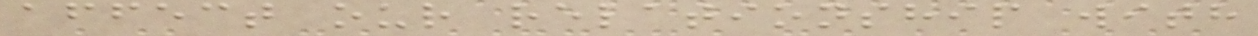affect our relationship with
